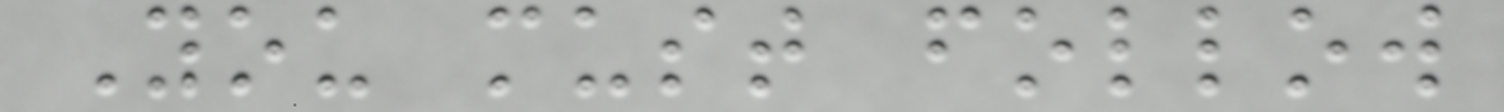You must follow
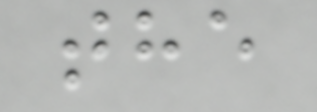the
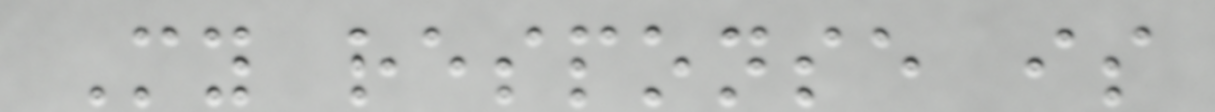My response is
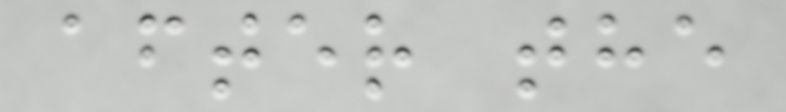after the
